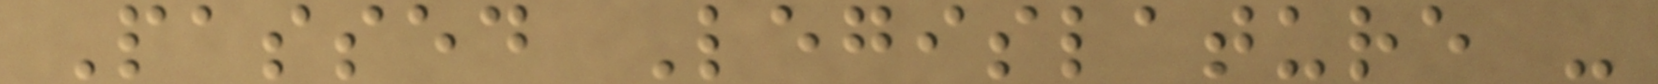Passed Legislature -
